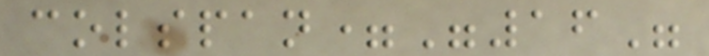colspan="16"
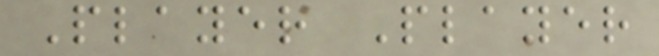Player Player
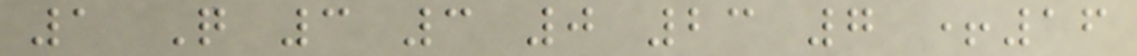1 Q 3 3 0 23 7 +16
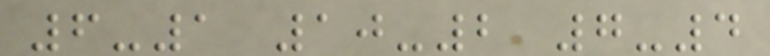6-1 10-2 7-4
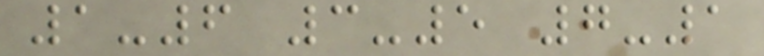1-6 3-5 7-1
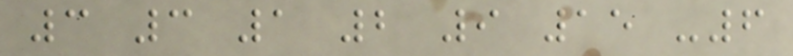3 3 1 2 9 15 -6
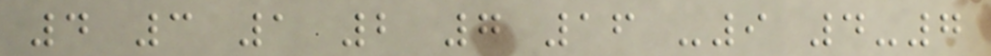4 3 1 2 7 16 -9 4-7
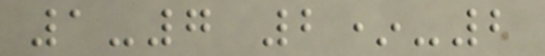1-7 2*-2
